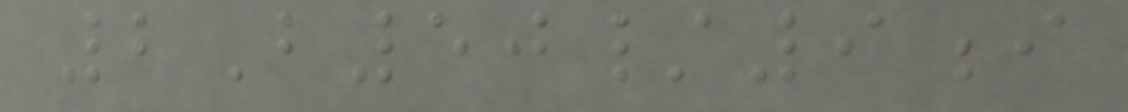2B50/9i
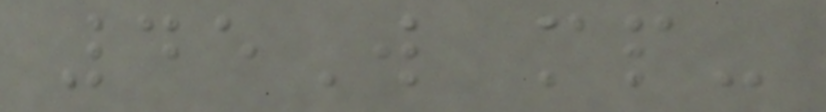45W mp-
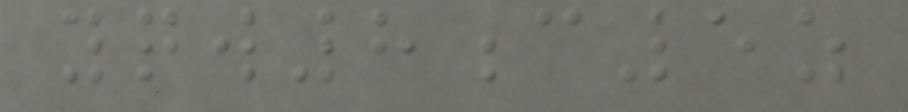yqw8c5z
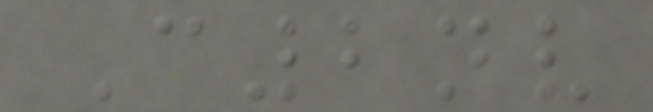C2nv
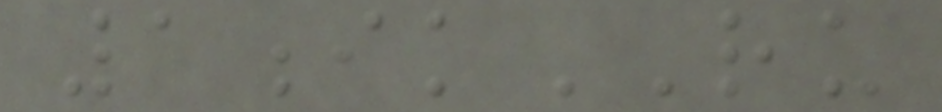1ikRU
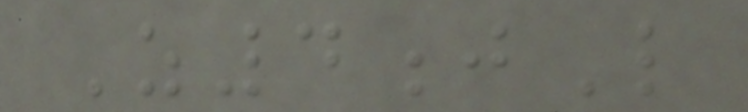Z4jL
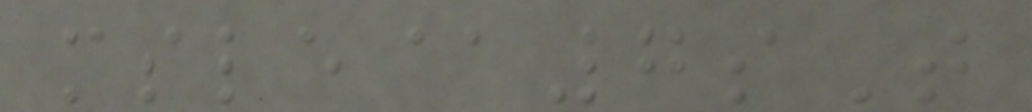msle@7sT
